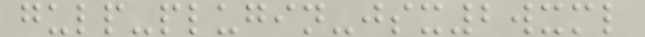gulp-plugin-jsx2wxml
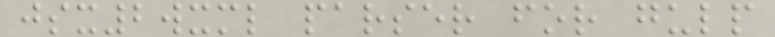jsx2wxml parser for gulp
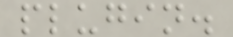plugin.
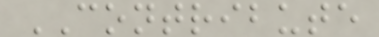CONTRIBUTE
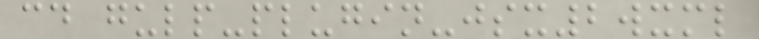cd gulp-plugin-jsx2wxml
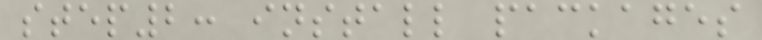step2: install packages
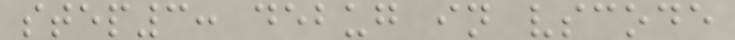step3: debug in vscode
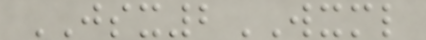JSX2WXML
